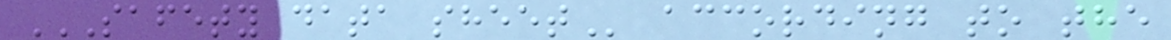SAFETY DATA SHEET according to the
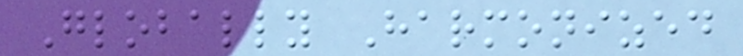Globally Harmonized
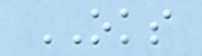OKS
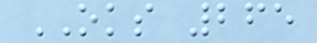OKS 265
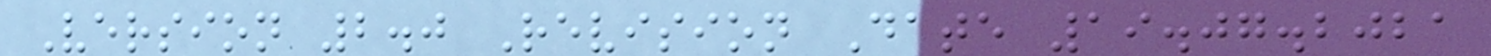Version 2.0 Revision Date 19.07.2021
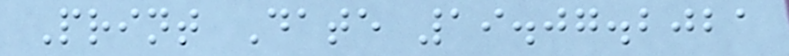Print Date 19.07.2021
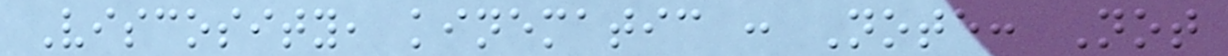Viscosity, kinematic : Note: Not
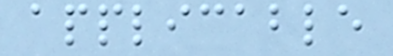applicable
